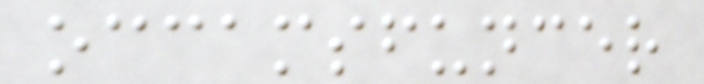occamsfuncer
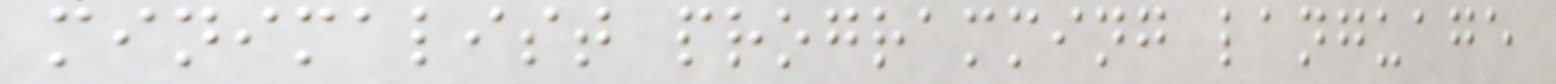minimalist programming language
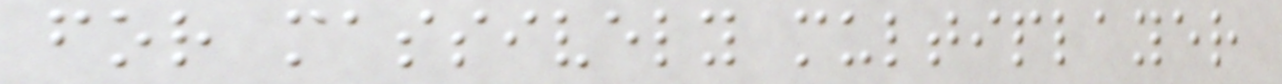for massively multiplayer
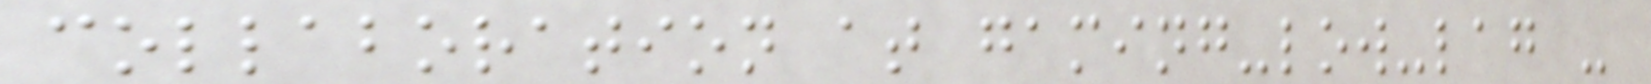collaboration at gaming-low-lag -
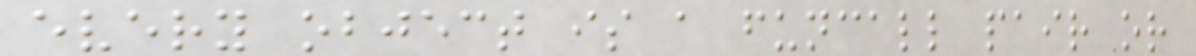every object is a funcall pair or
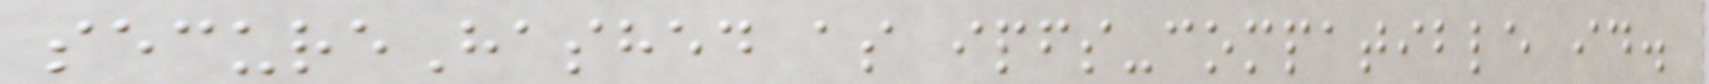secureHashed as ipfs-compatible id.
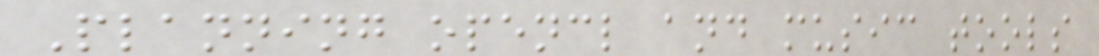Planning opencl and music tools
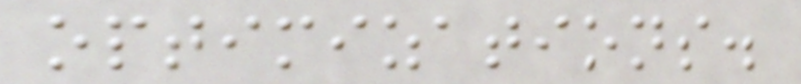optimizations.
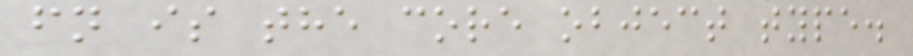fn is the core object type.
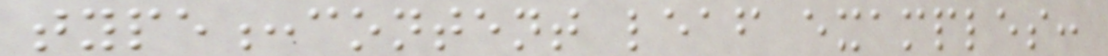type:content leaf examples:
